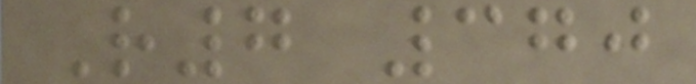R7 370
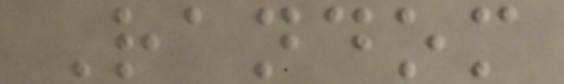Random
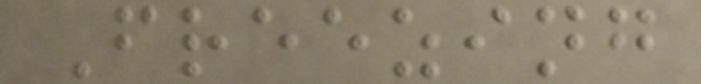Freezing
